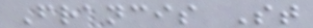Francis St
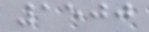1500
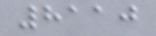8110
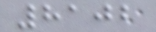8102
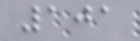101
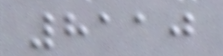8110
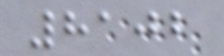8102
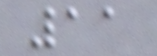11
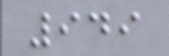949
